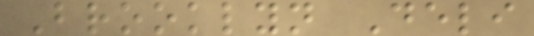Brooklyn Deli
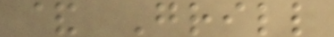& Grill
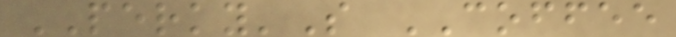PERKY'S COFFEE
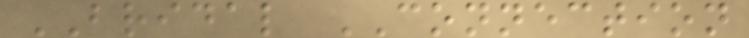BRIDAL CONNECTION
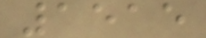1515
